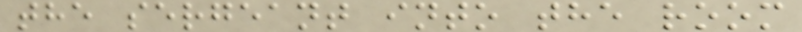the sergeant into the room
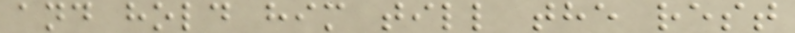and hold him till the rest
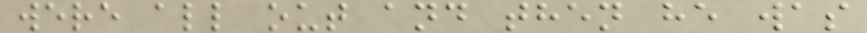were all out and then he was
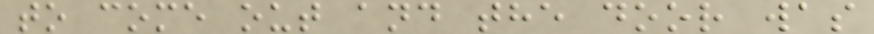to come out and the door was
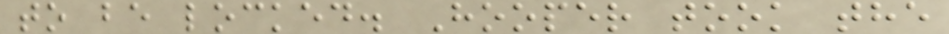to be locked. Hooper took the
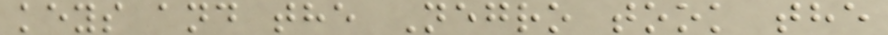keys and the Negro took the
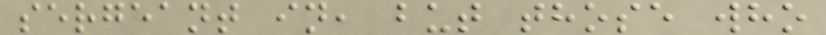sergeant in, but those who
